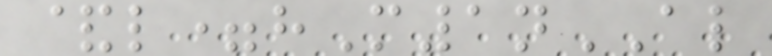&l=hM1nAL
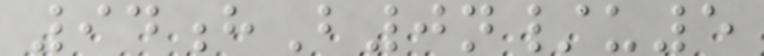94hB0n/u5
